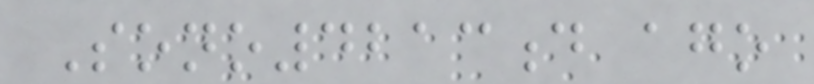Sono4213d ago
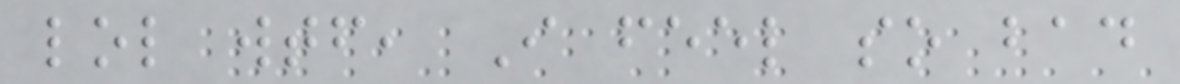lol wtf, I feel so bad
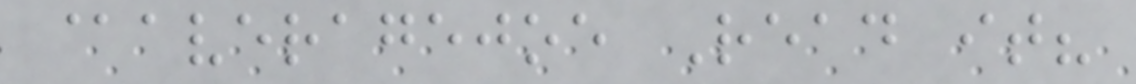@averagejoe Read it?
